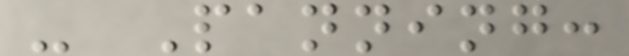- Panning:
